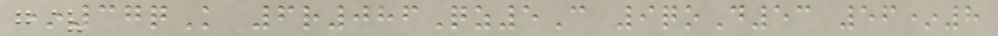*37qK 6r086Qz5C 9qoD53 56*8
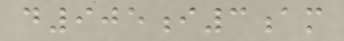d905i3am
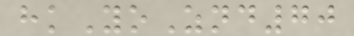hkYoZnd70
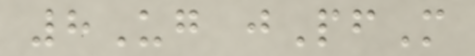8Ug jPfM
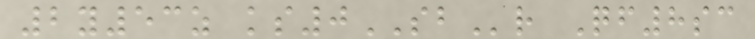2y53z ks0SBr Qf8sc
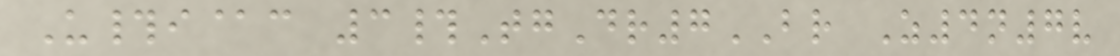U#i@c 3#TgDr7BR Z4n7v
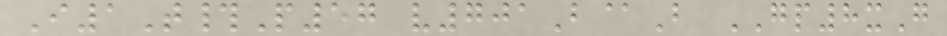I1T#P57 v701B@B GP8xG
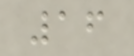16
